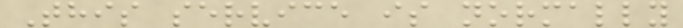This service is normally
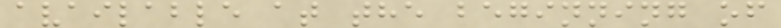available at the beginning of
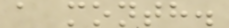a month.
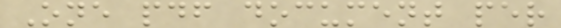One pdf document per
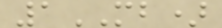1MB)
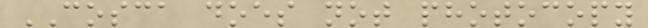COSCA does not photocopy
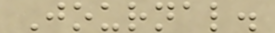Journal.
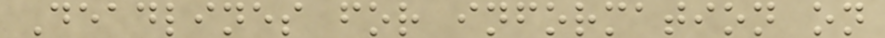Deadlines for information on
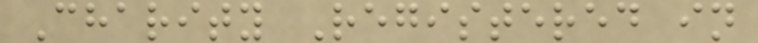Charity Registered in
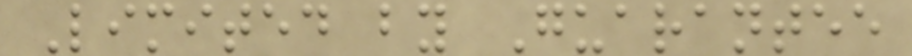Limited by Guarantee
